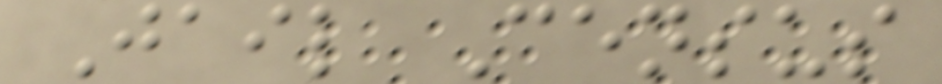Jail Census
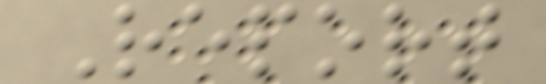Report
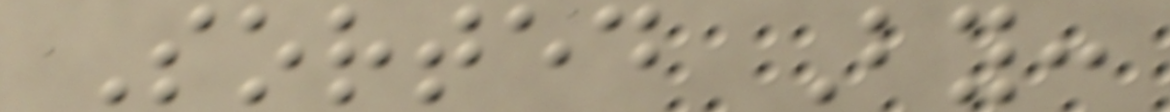Sorted By:
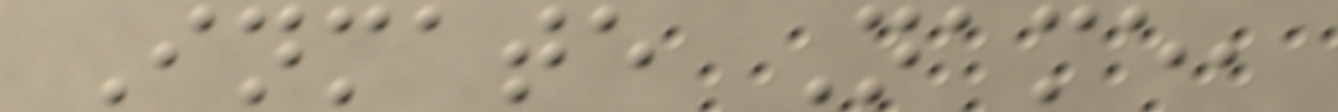Inmate Name,
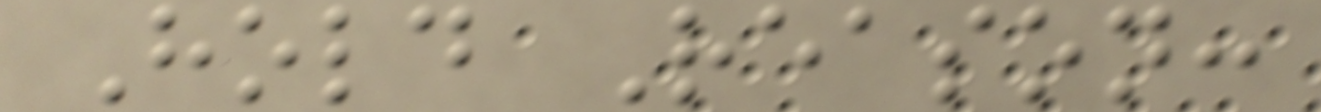Hold Reason:
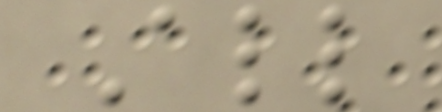All
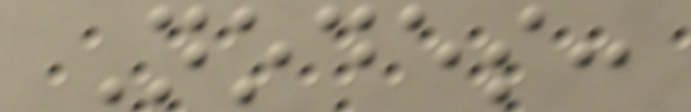Nodes:
